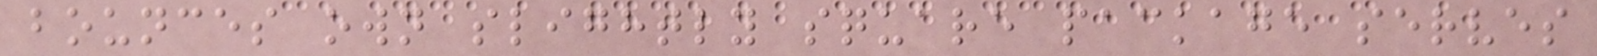bounces own slightly square package serves
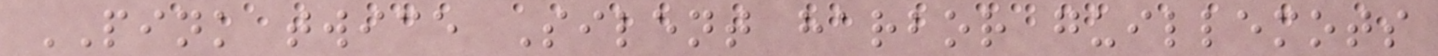PINK twice Silent harbor guillemots
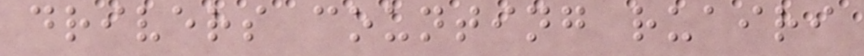drivers counting ruairi
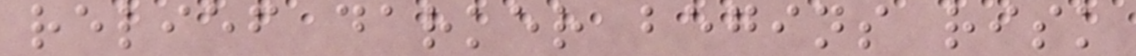relief darker begins risk
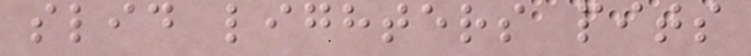slid lighters pits
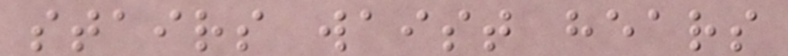stairs waist hears
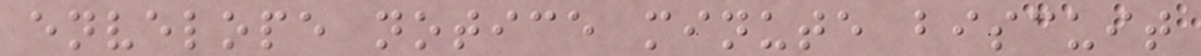envelope notice minute biscuit
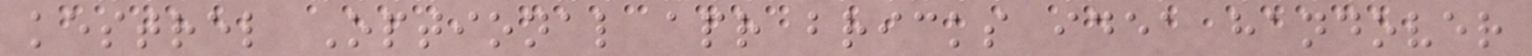kestrel Optional apr bricks idea handover
